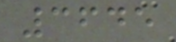3645
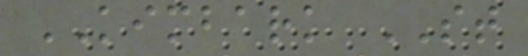KIMBARK ST
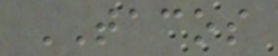TACOS
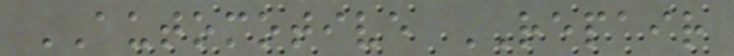AUTOMOTIVE REPAIR
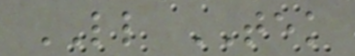LL TEK
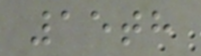15th
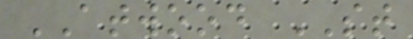ATWOOD ST
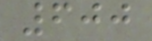600
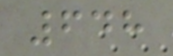648
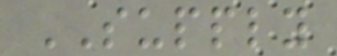SUPPLY
